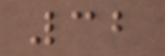32
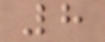8
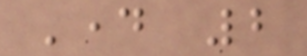Day 2
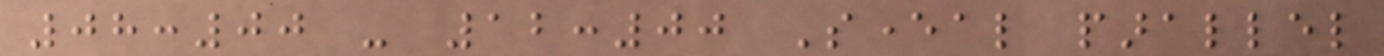08:00 - 12:00 Several parallel
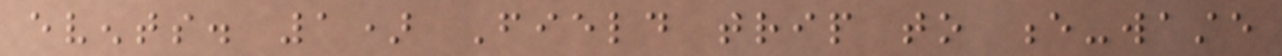events. 1) Field trip to e-waste
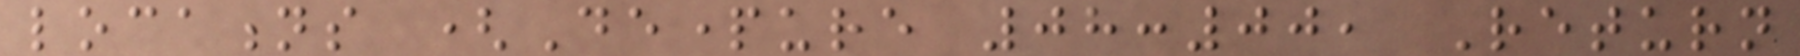locations (Departure 08:00, Return
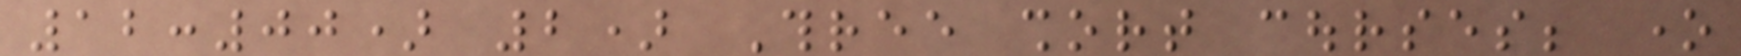12:00) 2) Three short courses; one
